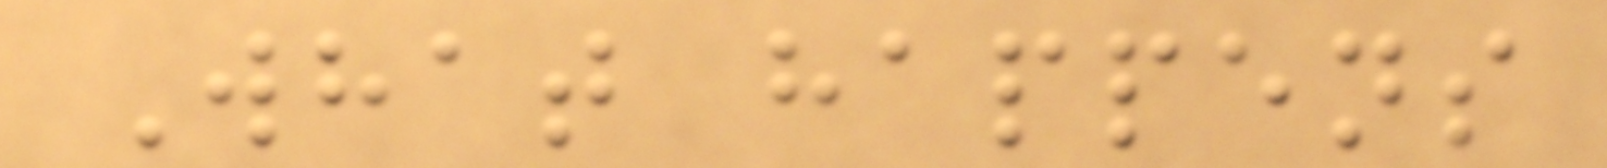What happens
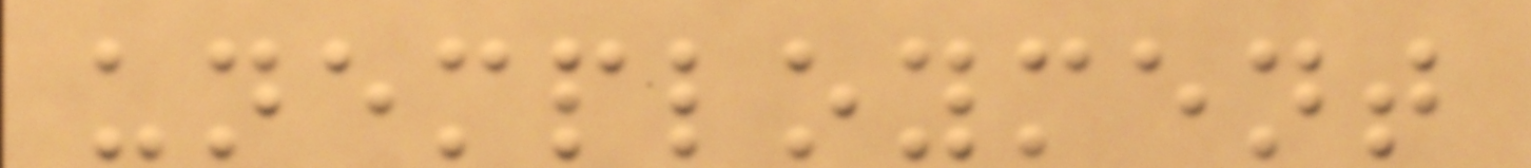unemployment
